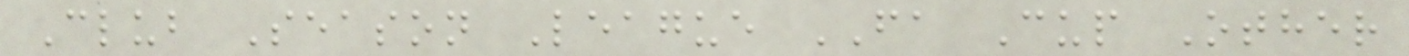Club Season League FA Cup Other
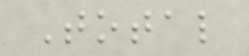Total
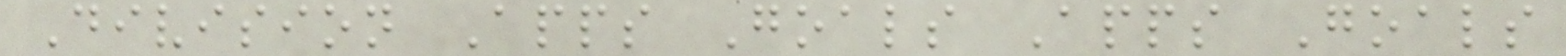Division Apps Goals Apps Goals
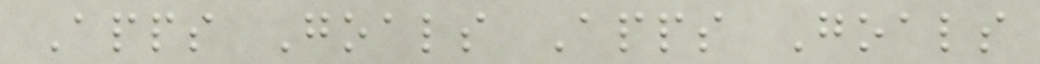Apps Goals Apps Goals
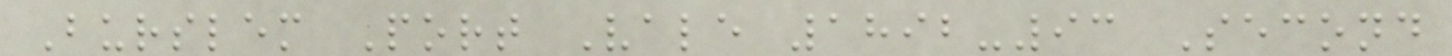Burslem Port Vale 1892-93 Second
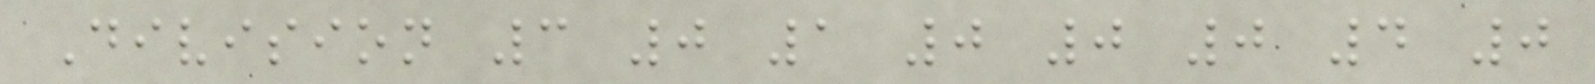Division 3 0 1 0 0 0 4 0
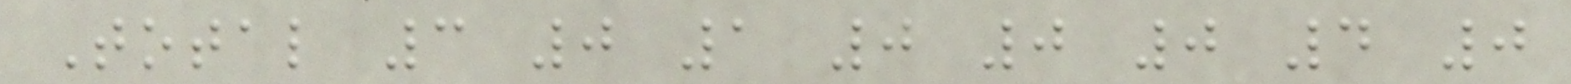Total 3 0 1 0 0 0 4 0
